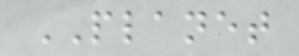PLANET
